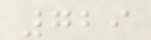729
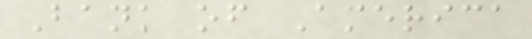Bank of America
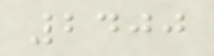2400
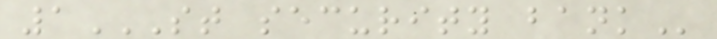1ST SECURITY BANK
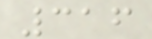316
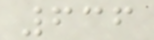636
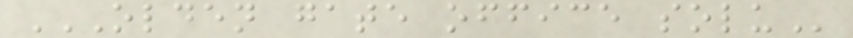OLDEN GATE OFFICE SOLU
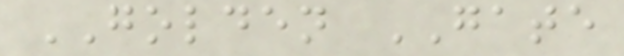GOLDEN GATE
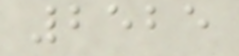2525
